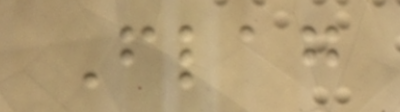Flag
